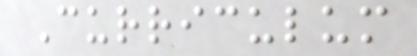Curriculum
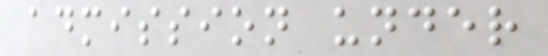admission under
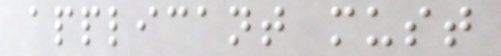applicant must
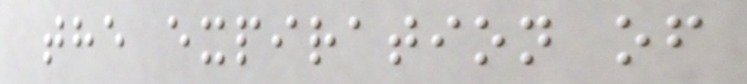the expiration of
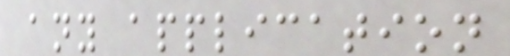any application
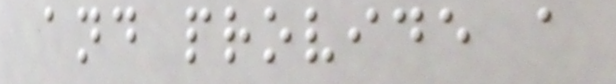and provide a
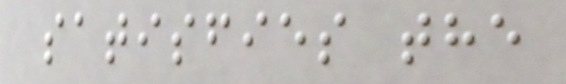satisfies the
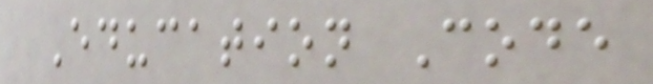Education Code
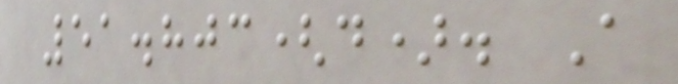51.803(d). A
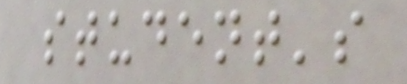student's
